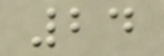24
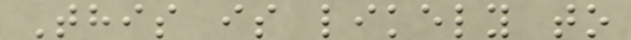This is likely to
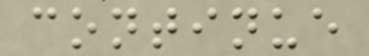continue
